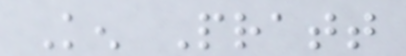Ken Pratt
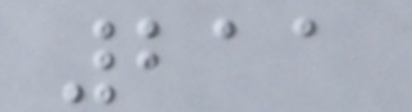211
